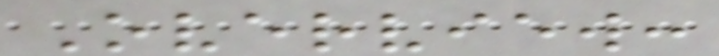Overview:
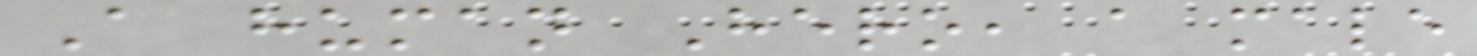A human Hero, a male
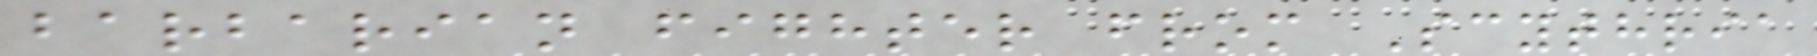barbarian fighter from Scythria
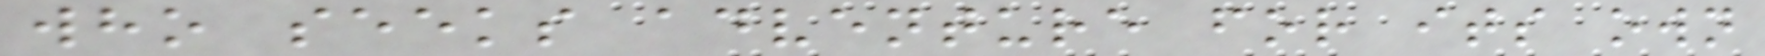who seeks adventure for its own
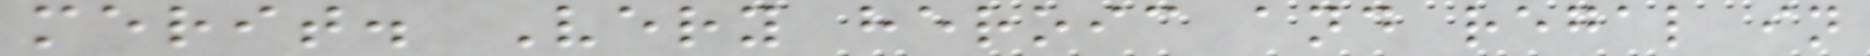merit. Very heroic and regal in
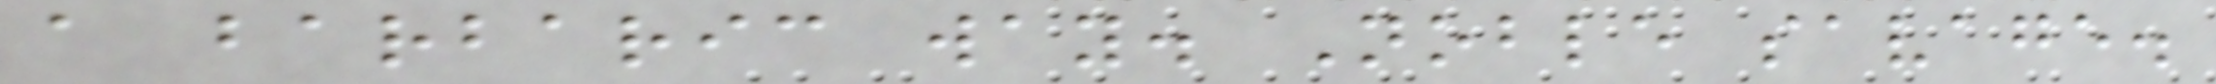a barbaric way. Noble savage.
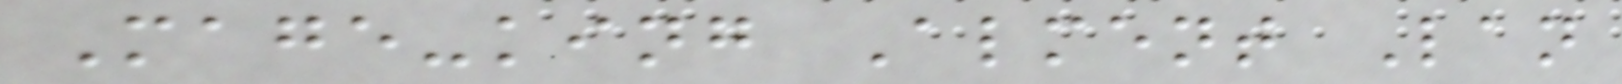Mage-king Alment Lan
